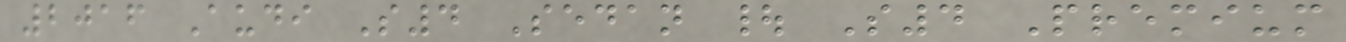2016 Audi S4 Sedan | S4 Premium
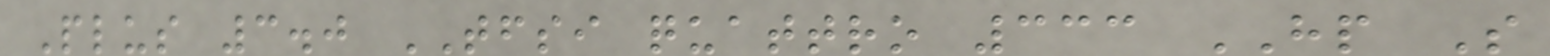Plus 3.0 TFSI quattro 333 HP S
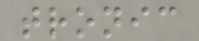tronic
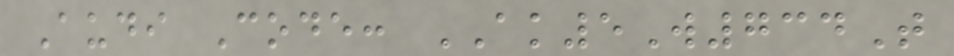Audi Code: AK5W734T
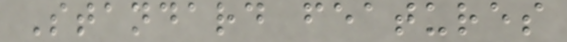Standard features
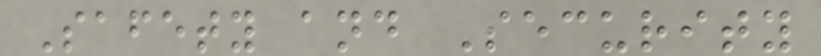Safety and Security
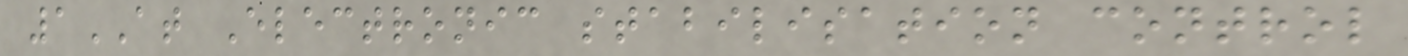1AT Electronic stabilisation control
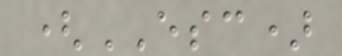(ESC)
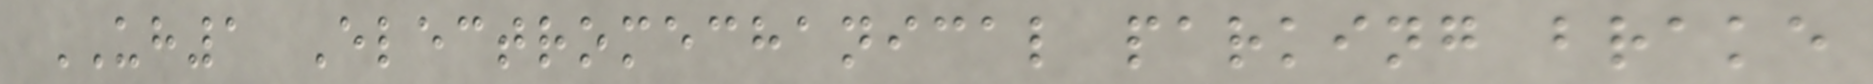UH1 Electromechanical parking brake
